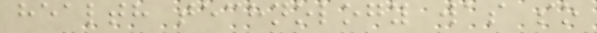health technology was so
